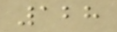128
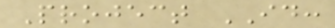Project ID:
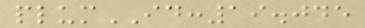plumID:19.045
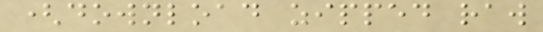(download zipped raw
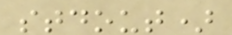stdout)
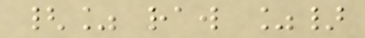{% raw %}
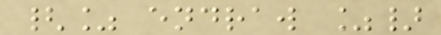{% endraw %}
